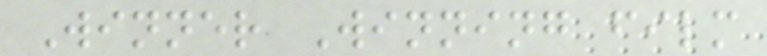Winner Winning film
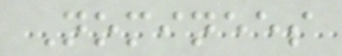Nominees
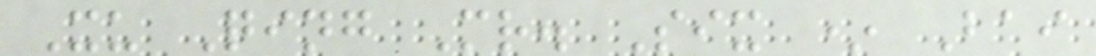Xu Qing Mr. Six * Bai
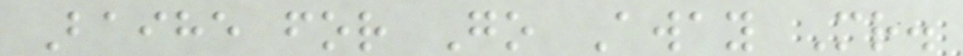Baihe for Go Away Mr.
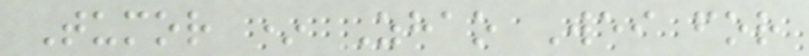Tumor * Zhao Wei for
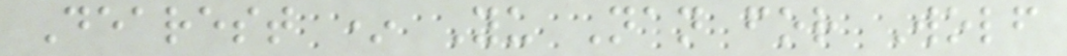Dearest * Yu Nan for Wolf
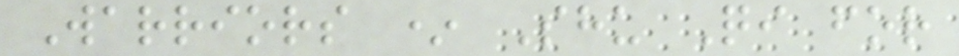Warriors * Shu Qi for
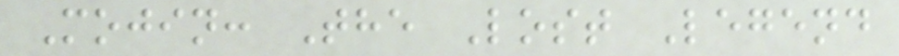Mojin: The Lost Legend
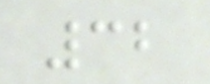32
